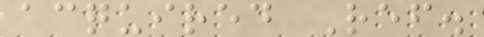acquired Ref.
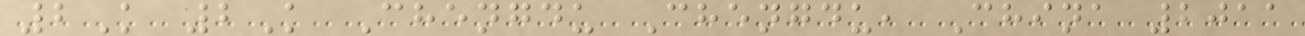2K 2K Chengdu Chengdu, China 2011
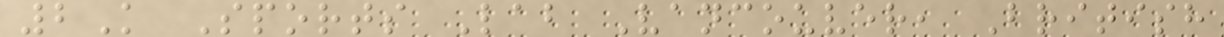2K Sports Lab Vancouver, British
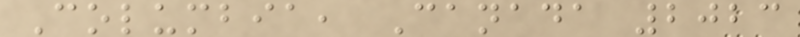Columbia, Canada 2023
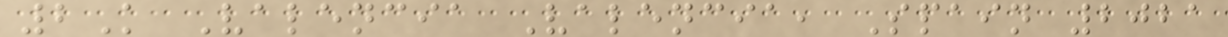2K Valencia Valencia, Spain 2021
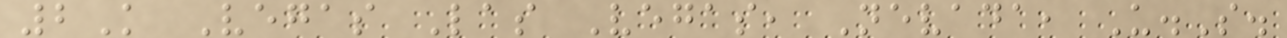2K Vegas Las Vegas, Nevada, U.S.
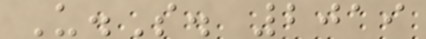U.S. 2019
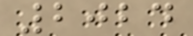2024
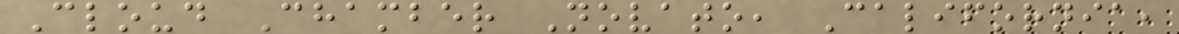Cloud Chamber Novato, California,
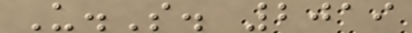U.S. 2019
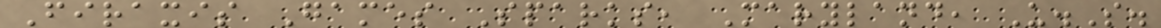Firaxis Games Sparks, Maryland, U.S.
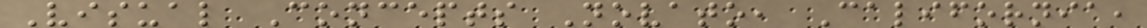Visual Concepts Novato, California,
